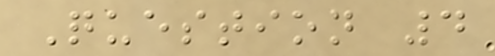Question 4
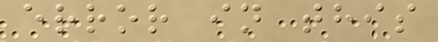error in this
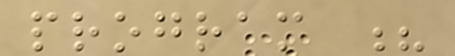program ?
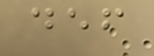def
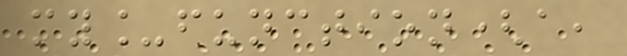my_function(a,
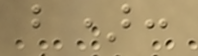b):
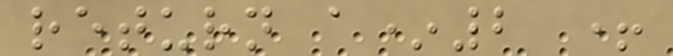return a*2 +
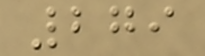279
